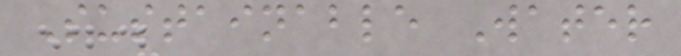Sustainable Water
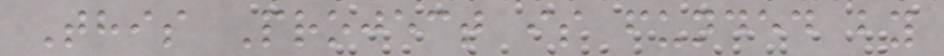This Project is funded by
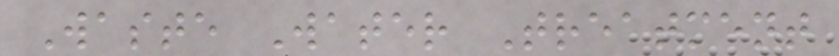Waste Water Treatment
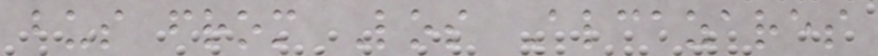bus from Los Alcazares
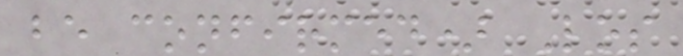be confirmed) Los
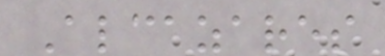Alcazares
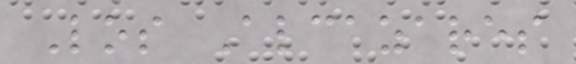Los Alcazares
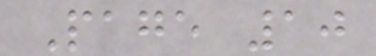Page 10
